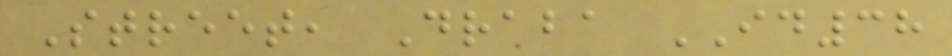Street, Draba ID38
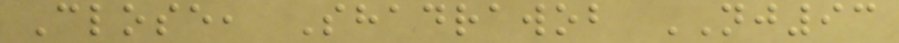Close, Shadrawob NJ93
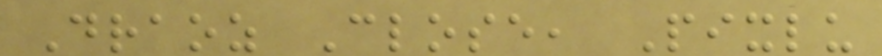Draoz Close, Pixlu
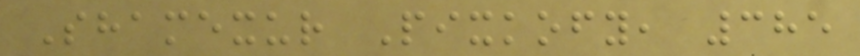Shamexur Pixkofy, 385
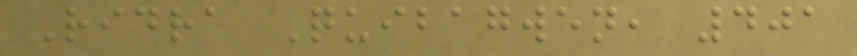Ridra Quibagwen, 401
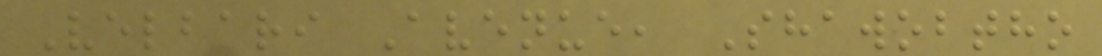Velbari Avenue, Shawobtho
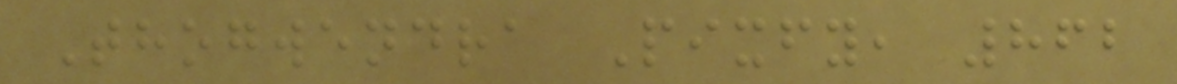Thogwendra Pixfy, 862
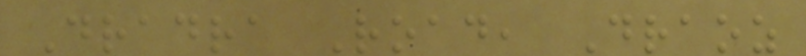Dradra Road, Draoz
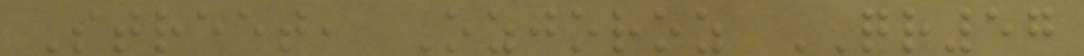Street, Ozjoroz QR57
